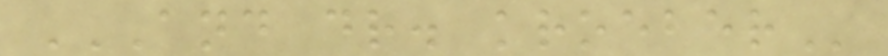AND DR. KROEBER
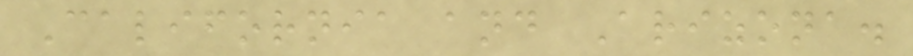California and Arizona.
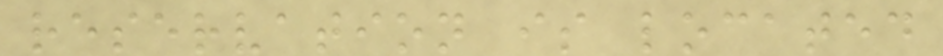reservation is located
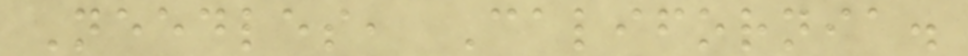Needles, California.
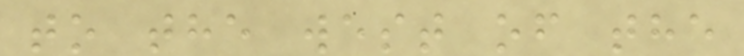to the west of the
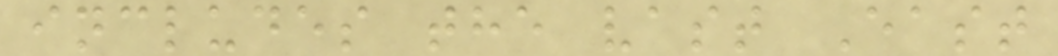includes the vast East
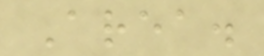Area.
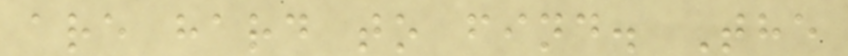are hard to find. The
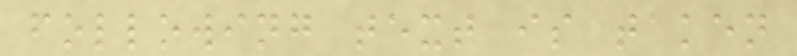following text is taken
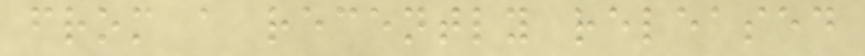from a recently released
